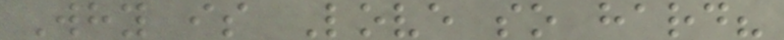Why is Love so hard?
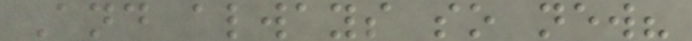And always so new?
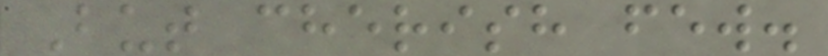But cherish few.
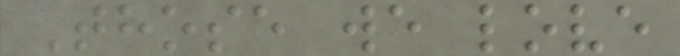Those we love
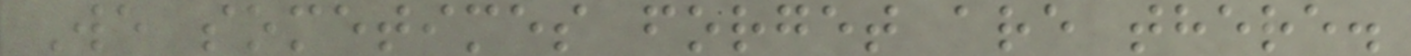We sometimes forget are there.
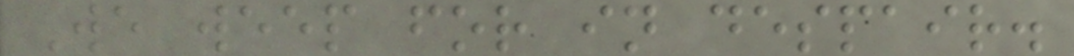We weep for in despair.
